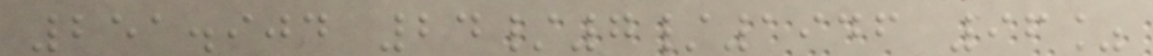251.904 24/7/1946 96%
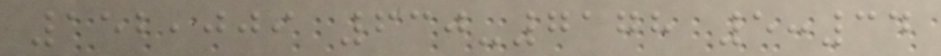152,009 630-7178 5:34
